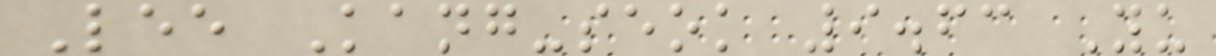Lee Kang-seok 9.63 Yu
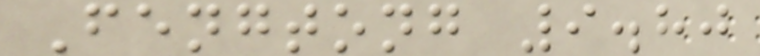Fengtong 9.80
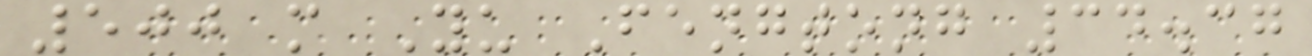500 m Yu Fengtong 34.37
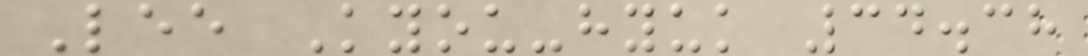Lee Kyou-hyuk 34.38
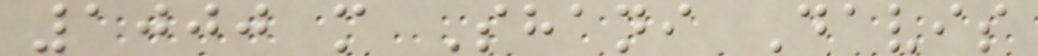1000 m Shani Davis
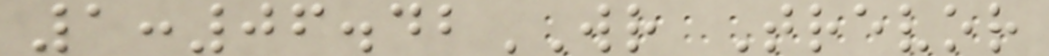1:06.42WR Trevor
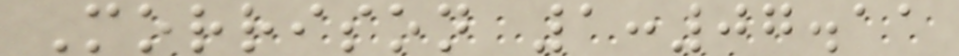Morrison 1:07.11
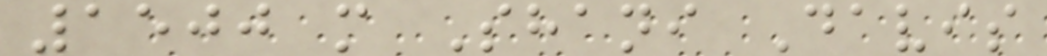1500 m Shani Davis
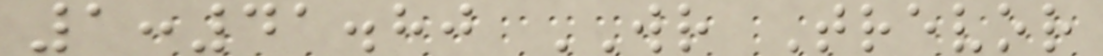1:41.80 WR Trevor
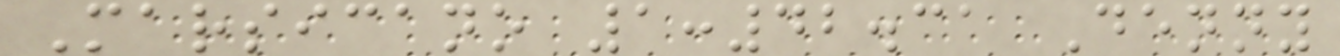Marsicano 1:42.31 Denny
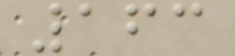163
